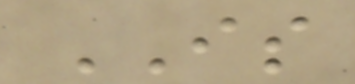IS
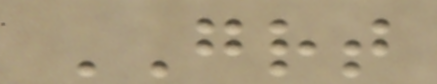GREAT
